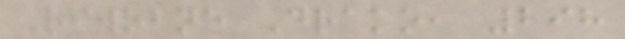Riwobne Drako, 298
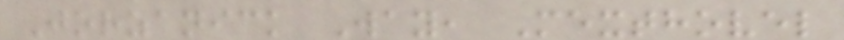Jorzanick Way, Mexthovel
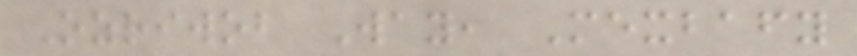Ozriwob Way, Mexbafy
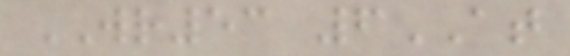WR53 6AT
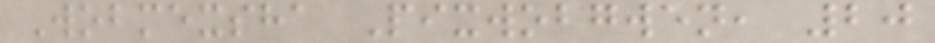Wobmexsha Pixwobgwen, 20
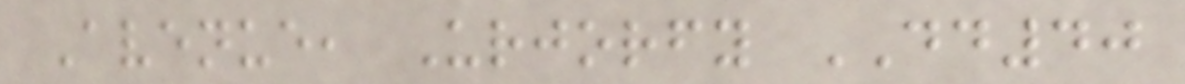Avenue, Urjorfy DD40
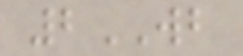2WB
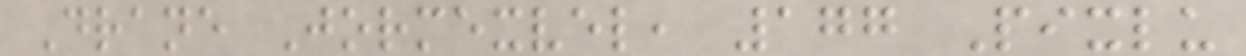Drane Jormexvel, 177 Pixlu
